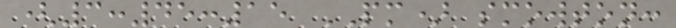(3:45:15 PM) smowton:
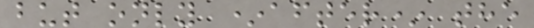but only *after* the
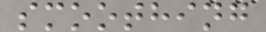smoothing
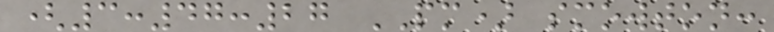(3:47:27 PM) smowton:
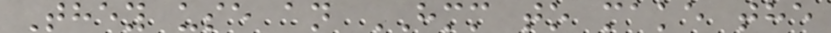They use an HMM to make the
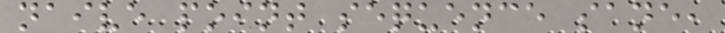naive point sequence sane,
